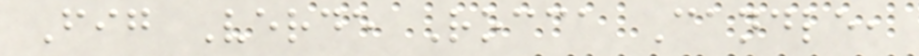Fig Verde Rocca Candle,
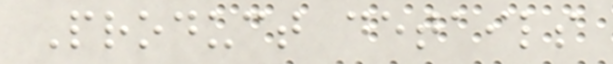Product details
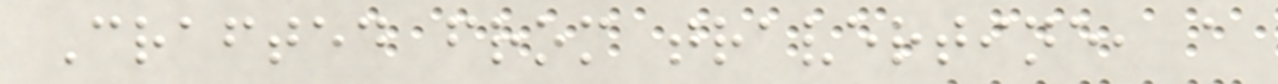Crafted from travertine, a
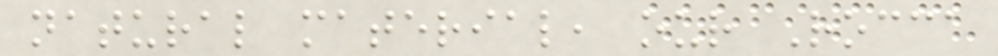natural material, our Rocca
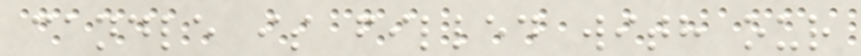candle is filled with our
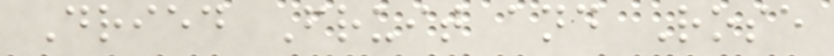Dried Fruit and Rose
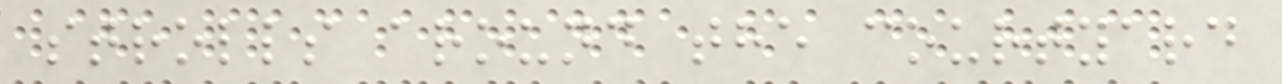strolls around the courtyard
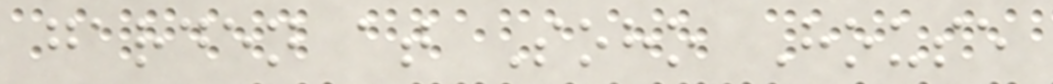garden at Soho House
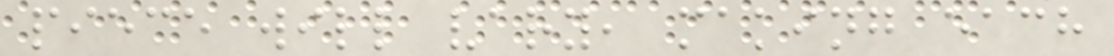piece will vary, making each
